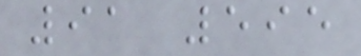91 595
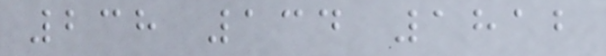238 134 1812
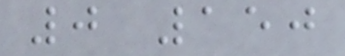0 150
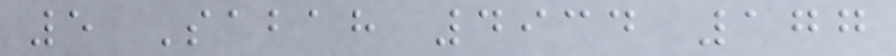5 Sabah 4934 177
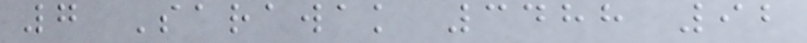7 Sarawak 3488 92
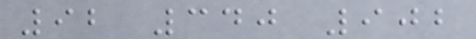92 340 902
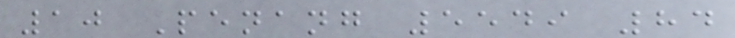10 Penang 5549 84
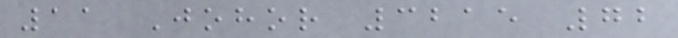11 Johor 3215 72
